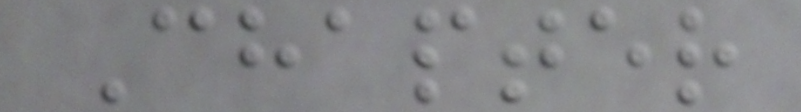Chapter
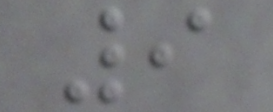9
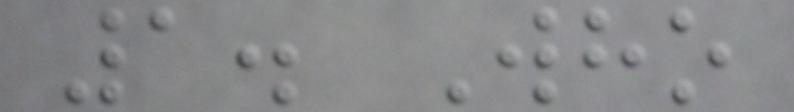1. Who
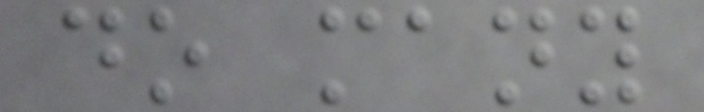do many
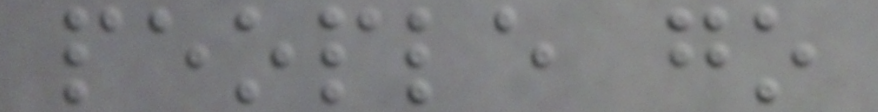people go
